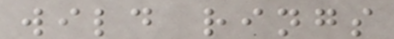wild rings
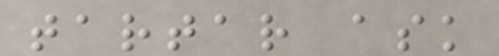tartar ask
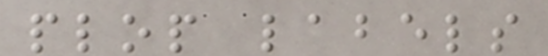plop labels
